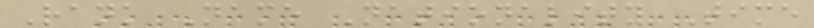Rank Name Nationality Time
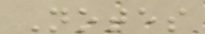Notes
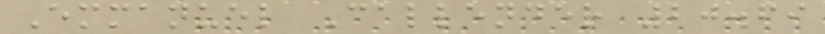Emmanuel Callender 20.69
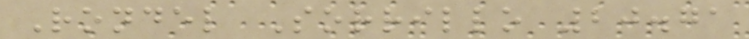Rondel Sorrillo 20.71
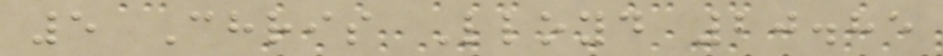5 Chris Lloyd 20.85
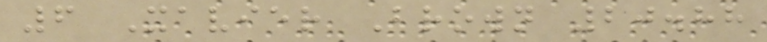6 Xavier Brown 20.88
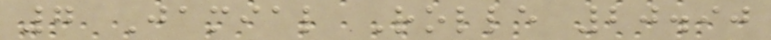7 Jamial Rolle 20.90
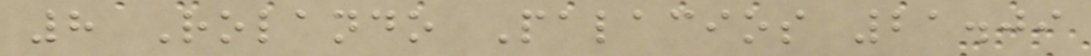8 Rolando Palacios 21.09
